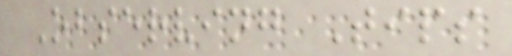Observing Tips
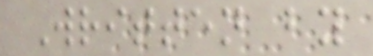Written by
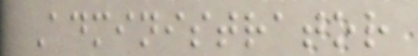Administrator
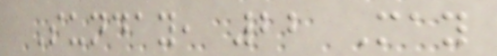Sunday, 22 May
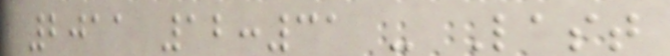2011 12:31 - Last
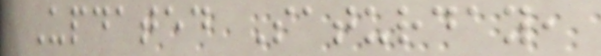Updated Saturday,
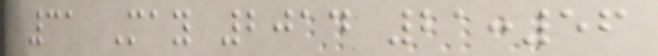31 May 2014 21:56
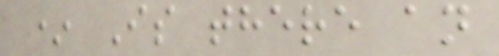* Is there an
